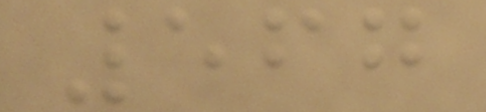567
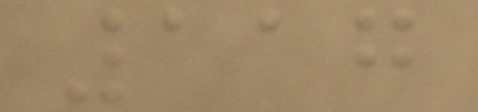117
